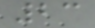23
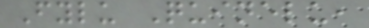Fylu Quinelu,
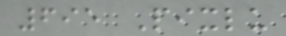695 Pixlu
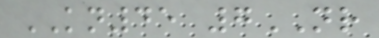KN45 7NR
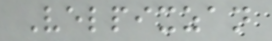Velpixzan
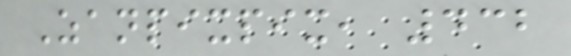Zanpixpix, 432
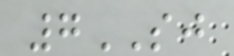7SJ
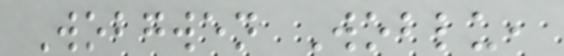Wobgwen Woblu,
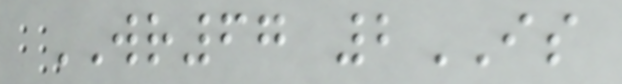WR67 2IS
